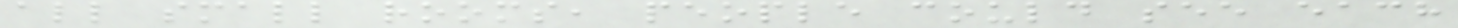all small rooms, people could see each
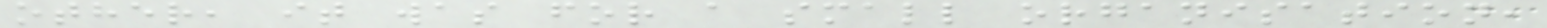other, it was for a small organisation,
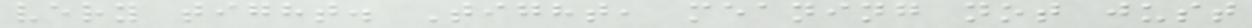very tight. Tight, meaning not just
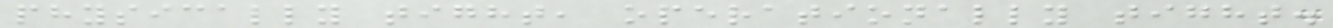physically tight, operationally tight.
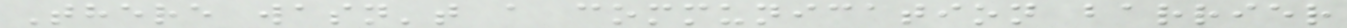There wasn't a communication barrier
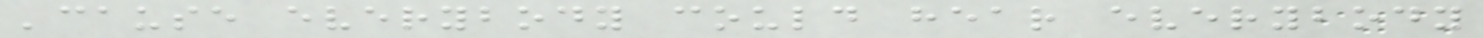'cause everybody could hear everybody
